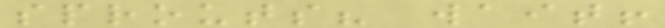sprouts? wait!
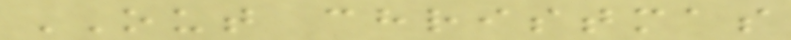OUT christmas
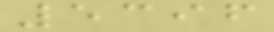5396
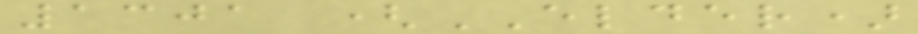1301 (ELDER)
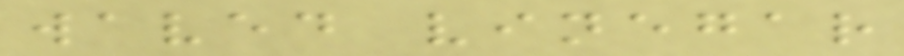waved vinegar
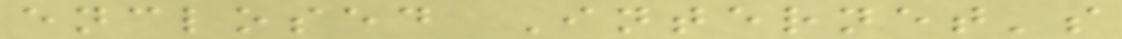enclosed Internet's
